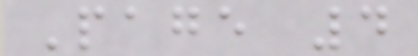Page 4
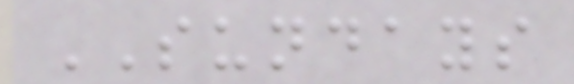SUNDAYS
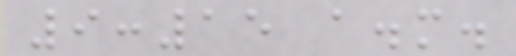9:15 a.m.
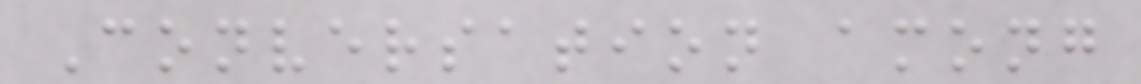Conversation among
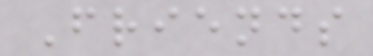Friends
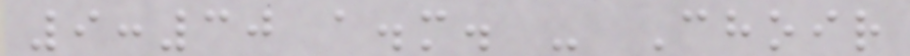9:30 a.m. - Choir
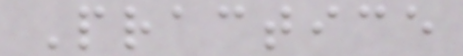Practice
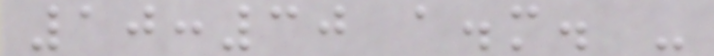10:30 a.m. -
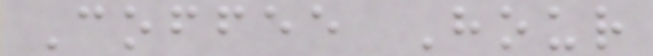Coffee Hour
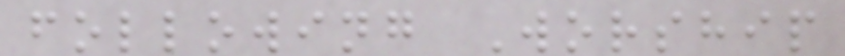following Worship
